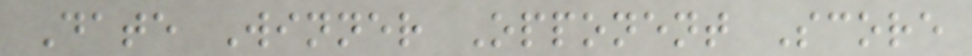Date Winner Opponent Score
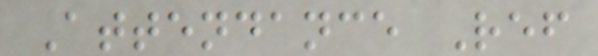Attendance Ref
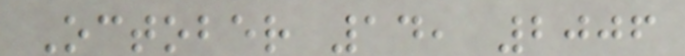October 14, 2006
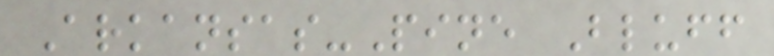Arkansas-Pine Bluff
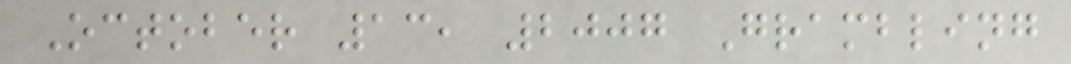October 13, 2007 Grambling
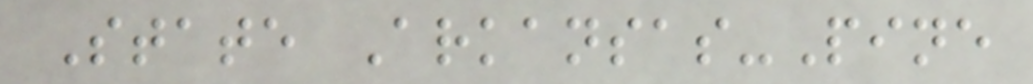State Arkansas-Pine
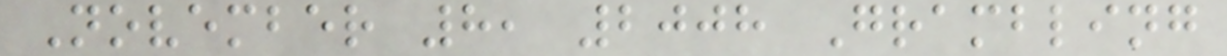November 8, 2008 Grambling
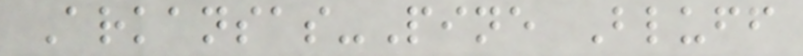Arkansas-Pine Bluff
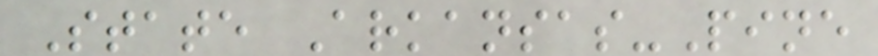State Arkansas-Pine
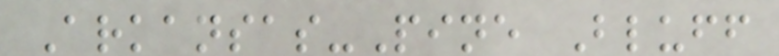Arkansas-Pine Bluff
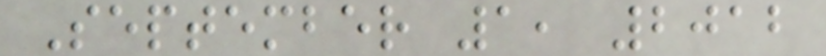September 1, 2012
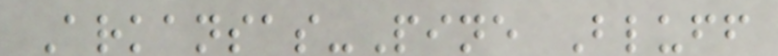Arkansas-Pine Bluff
